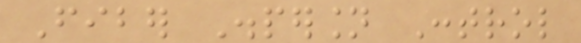Fiber Dispersion Control
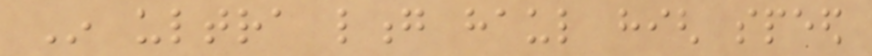In ultra long haul high speed
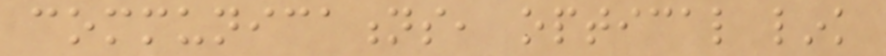communications, optical link
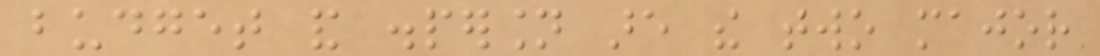budget and dispersion are the two major
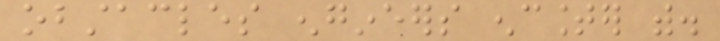obstacles engineers encounter with.
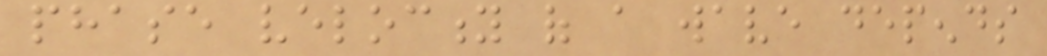phase velocity of a wave depends
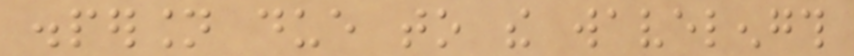dispersion due to the wavelength
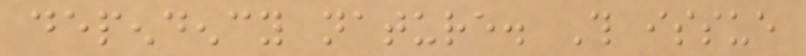dependency nature. This issue
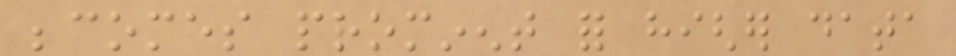becomes prominent for higher data
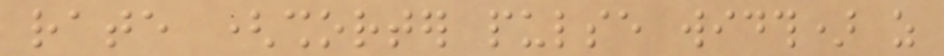rate (shorter pulse width) as
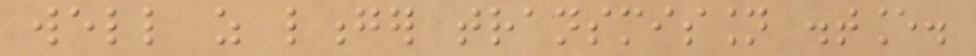well as longer transmission distance.
